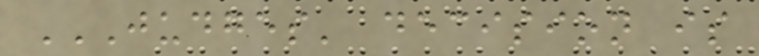JUDGES' DECISION IS
